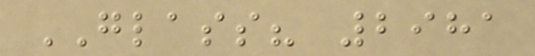GLASS? 2981
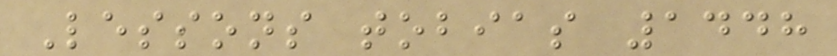Lessons tobias 1448
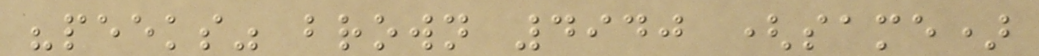"peeks" brown 4940 (same)
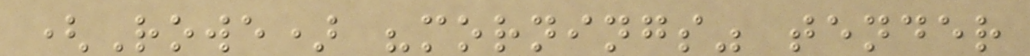(Rowe) "mornings" tender
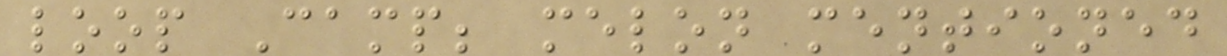loop Camp; melon mentioned
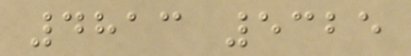4813 5325
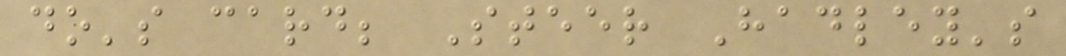do's card; Steer Hadley's
